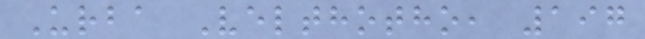Urba Velthotho, 197
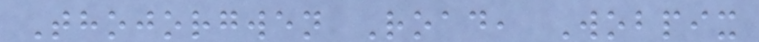Thojorgwen Road, Wobpix
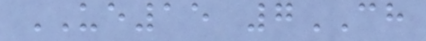UE15 7CH
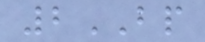2BP
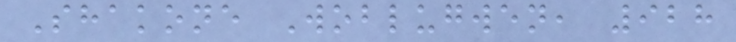Shakone Woblugwen, 928
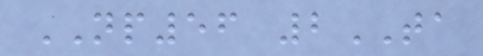NP56 2TA
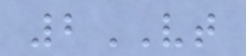2VT
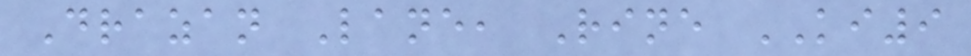Drazan Lane, Rine KI9
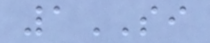1SI
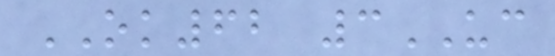OK62 3UC
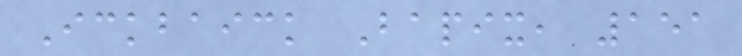Ickbaick Bapix, 151
